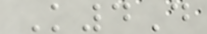K4D
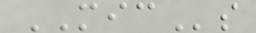MICs
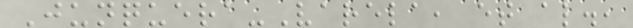Junquera-Varela, et al.,
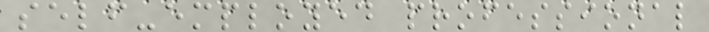self-employed professional
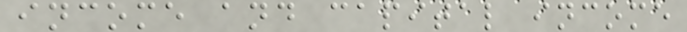income and capital income
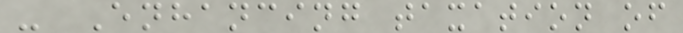- Enhancing taxation of
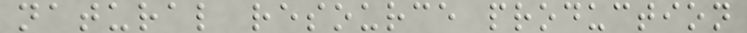natural resource production
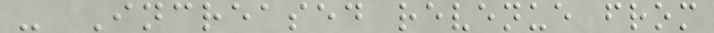- Increased revenue from
